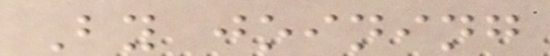By joining
